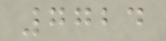7724
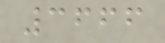3666
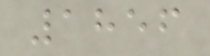1856
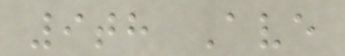9th Ave
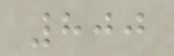800
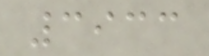3933
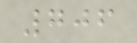706
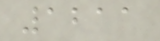1211
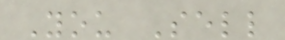You Sell
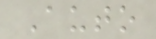Auto
